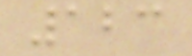123
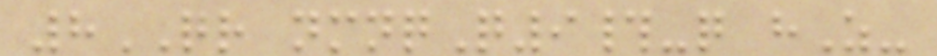8QR nmnqQ9#-q hZ-
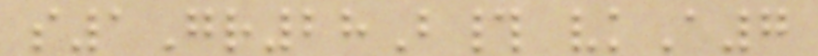s1Gr28B# vkA7
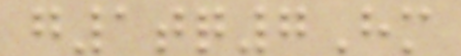g1tq7Hm
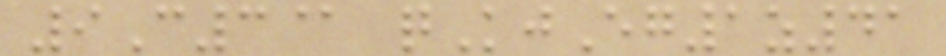9C3@ qKjEg1z41
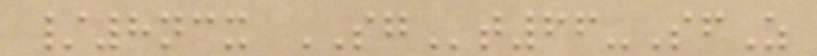/8ncx SGt66-SfZ
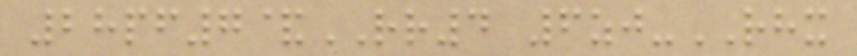28pf7&RR4 6zj-RHX
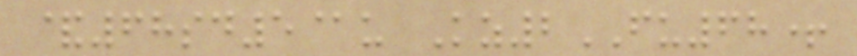&68sd5@u Kz2FU68+
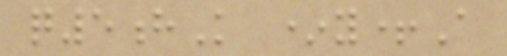q5hK *y+A
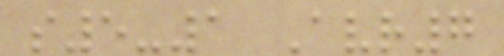s5-1 Avr7
